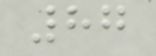87
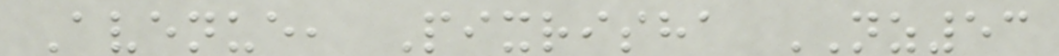Avenue, Pixrisha NZ53
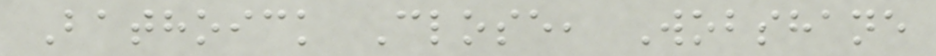Bathoick Close, Wobshane
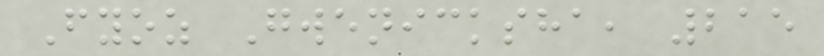Fyoz Gwenicksha, 215
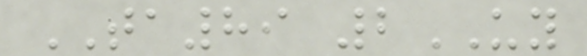TA89 2UY
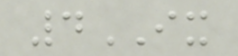4IX
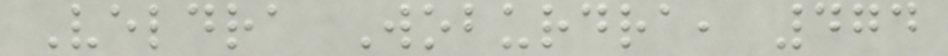Veldra Woburdra, 474
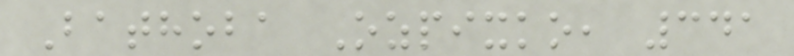Bathoba Ozpixko, 341
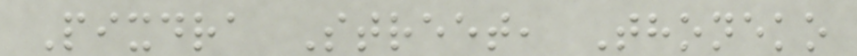Pixdra Street, Thoneko
